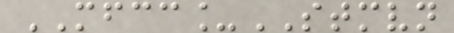MFCC_STMVN
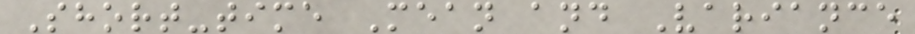Short-time Mean and Variance
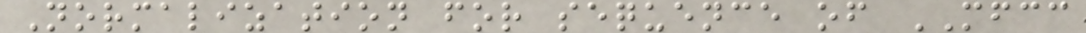Normalization for sequence of MFCC
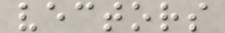vectors
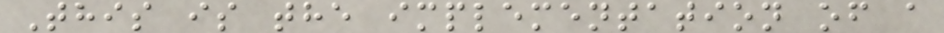This is the implementation of a
